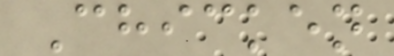Chicken
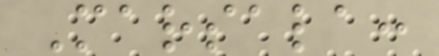Marsala:
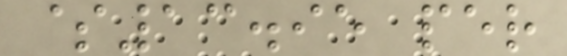$13.95 per
